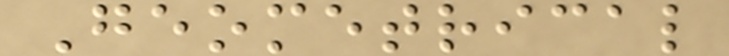Geometrical
